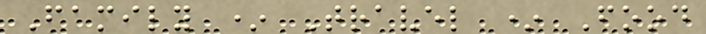Family * Travel * Food
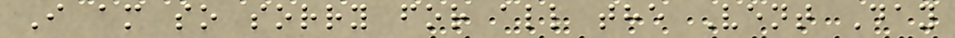I am so sorry for all the Vent Day
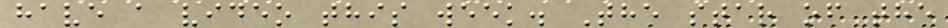have a video this week. The star of the
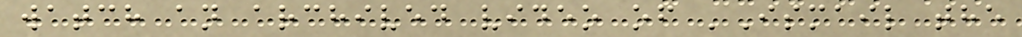watch an archived video of 'Ismail the
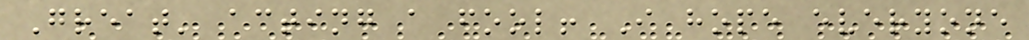Great' acting a fool! I hope everyone
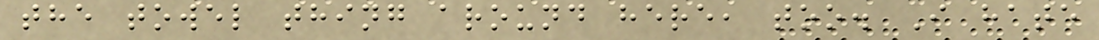the towel thing around here, too. I hate
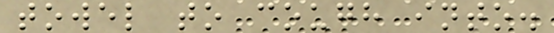towel to cough into.
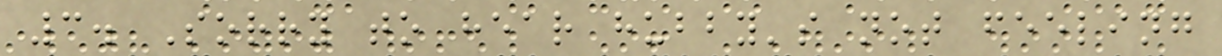3. Sorry to hear hubby's not feeling
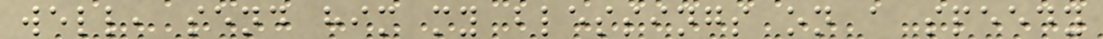well, send him my blessings on a speedy
